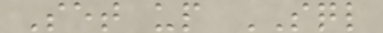Set up SQL
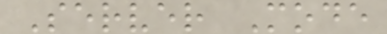Server Mode
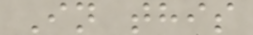In this
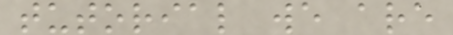tutorial we are
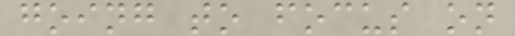going to focus on
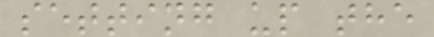setting up the
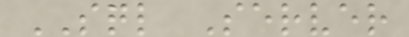SQL Server
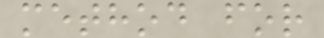method for
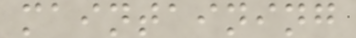maintaining
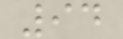94
